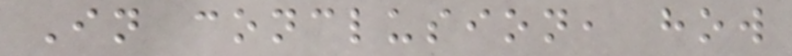In conclusion, how
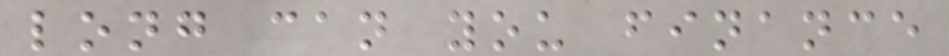long can you finance
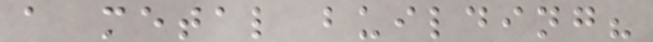a metal building?
